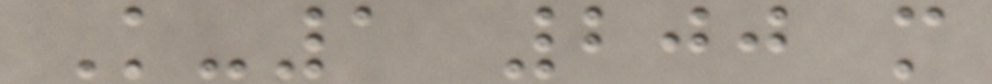K-1 200 m
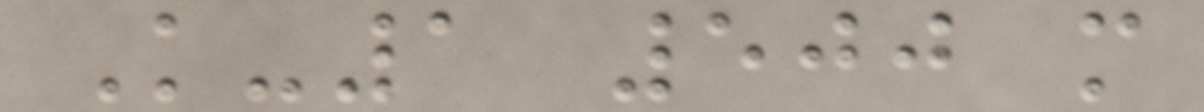K-1 500 m
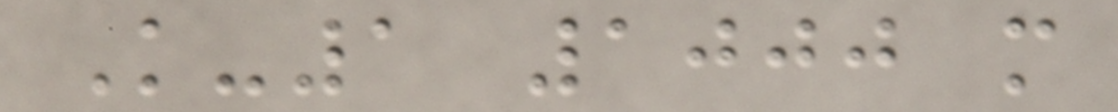K-1 1000 m
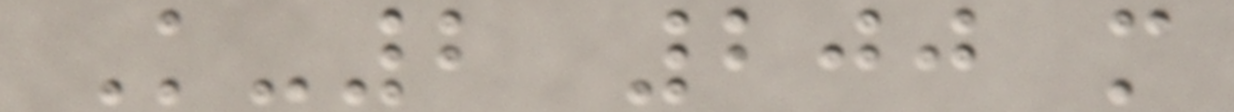K-2 200 m
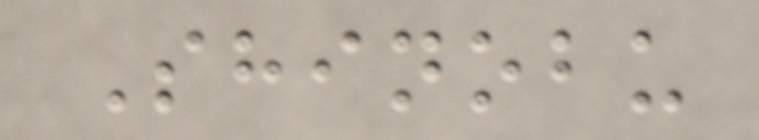Shinobu
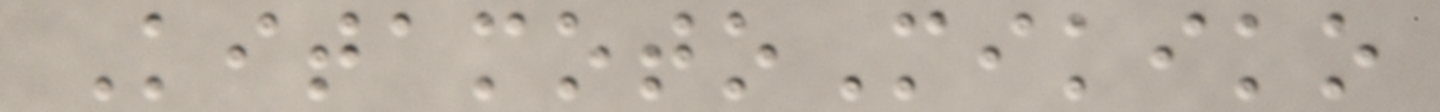KitamotoMikiko
